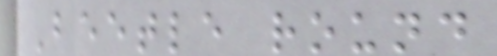Beetle round
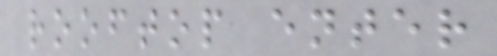rooftop enter
